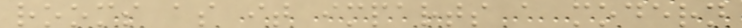rooms as it imparts a modern
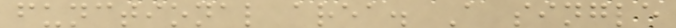functional area. A single
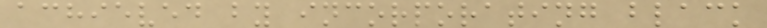achieved by incorporating black
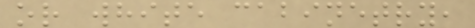or white cabinetry,
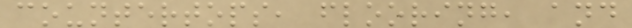countertops, flooring, and
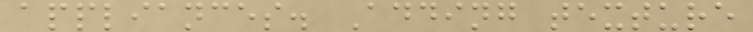appliances. Adding texture
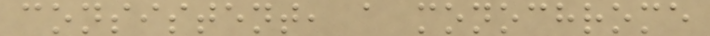consistent, a monochrome
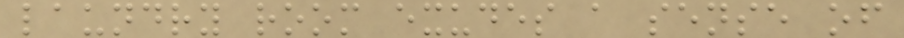laundry room exudes a sense of
